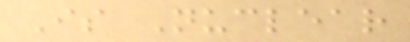Is Nuclear
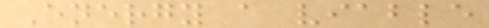Energy a viable
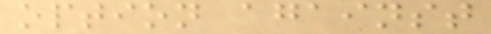option against
